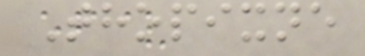Thopixne
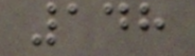148
